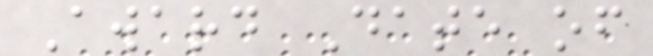Award Date of
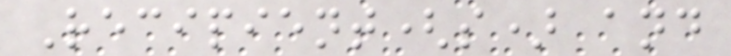Recipient(s) and
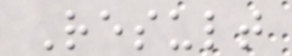Result
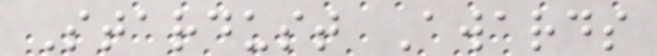Stardust Awards
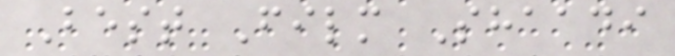Best Film Shaadi
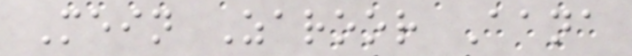Mein Zaroor Aana
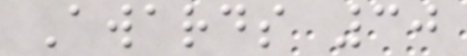Awards 30
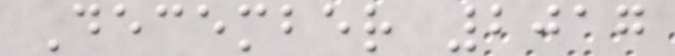December 2017
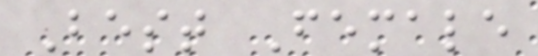Best Female
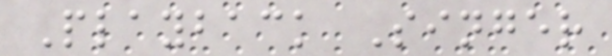Playback Singer
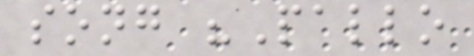song "Pallo
